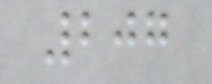207
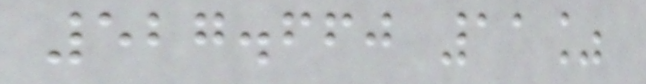527.660 11%
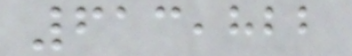613,822
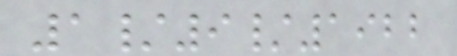1/9/1922
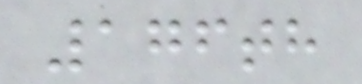176th
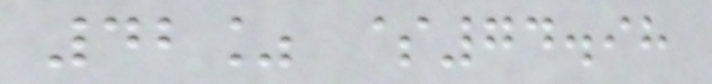42% $74.98
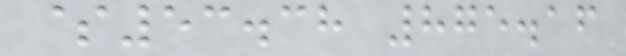$53.38 875.16
